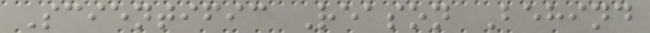Scientific Reason Behind
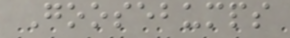Goosebumps
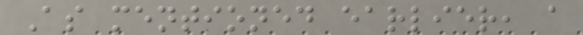As mentioned earlier, a
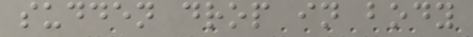sudden drop in body
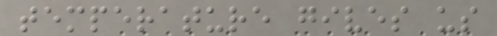temperature gives us
